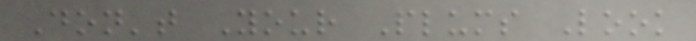Don't Your Plums Look
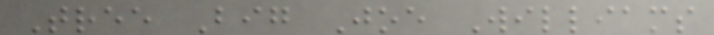Tree Big Joe Williams
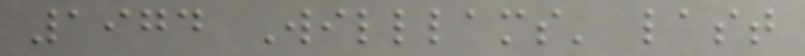1974 Willlams' last
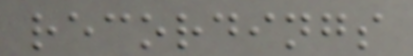recordings
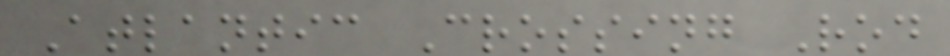Atlantic Crossing Rod
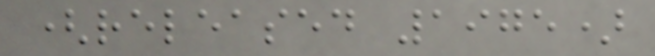(released 1975)
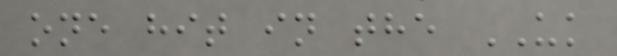one hit in the UK
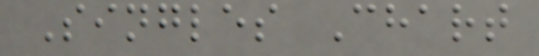Singles Chart
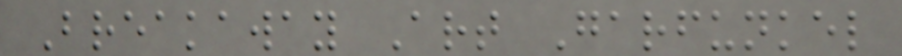Breakaway Art Garfunkel
